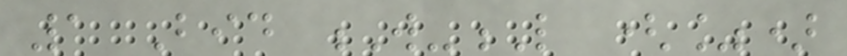1 Bid W-L (%)
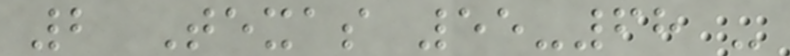2 Texas 55-68 -
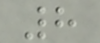8
